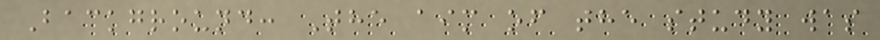Background: The aim of the study was
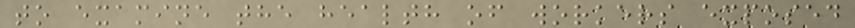to examine the health of workers exposed
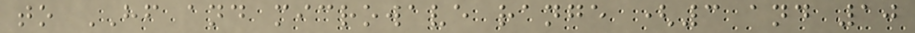to HF and microwave range (3 and 10
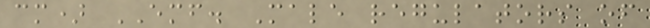cm) EMF. Male regulators of
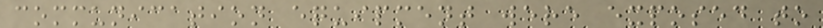communication equipment were exposed to
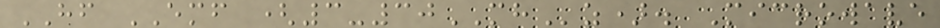HF EMF (3-30MHz). Microwave
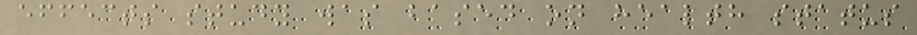effects study was based on health status
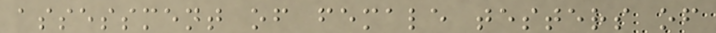assessment of female testers of
